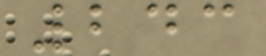243
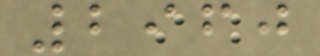2960
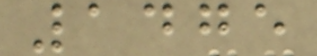1475
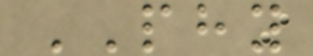PHY
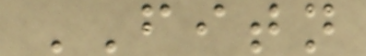FITN
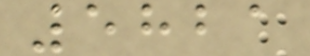5821
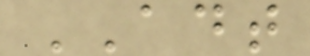ADT
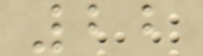22
